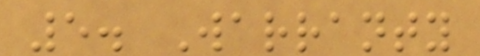5. Warranty
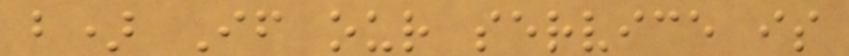b) If our service is
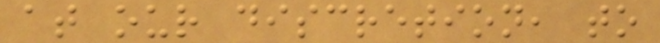at our discretion, to
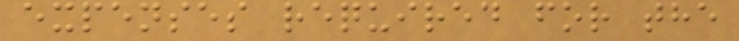expenses required for the
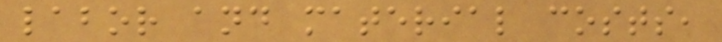labor and material costs,
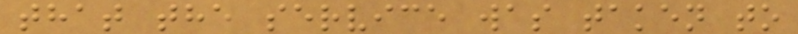that the service was taken to
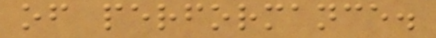of performance.
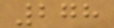278
